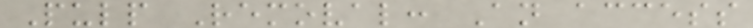Pulp Removal: An access
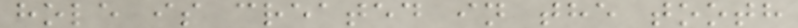hole is created in the tooth
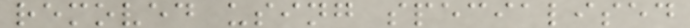removed using specialised
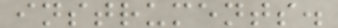instruments.
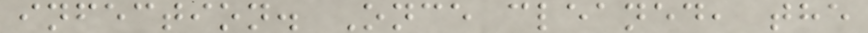infection. Once cleaned, the
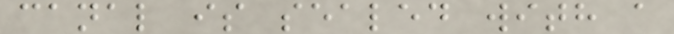canal is sealed with a
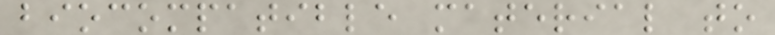biocompatible material to
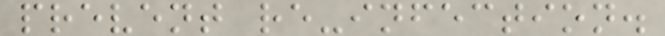prevent re-infection.
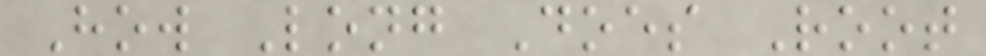How Long Does Root
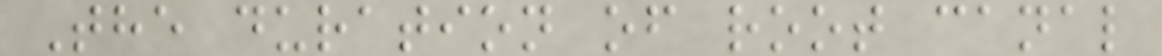The duration of root canal
